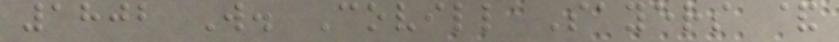1802 W. Covill Sayers &
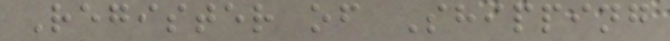Register of Shipping
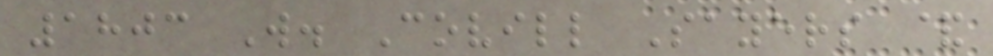1803 W. Covill Sayers &
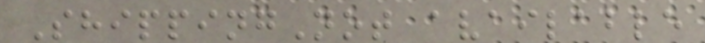ShippingNot available
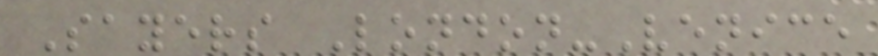Sayers London-Venice
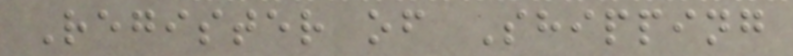Register of Shipping
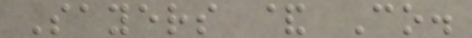Sayers & Co.
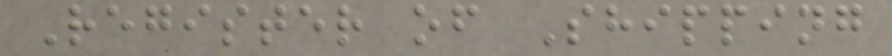Register of Shipping
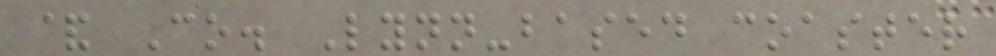& Co. Lynn-based coaster
